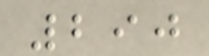290
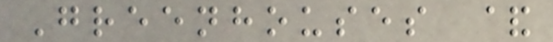Greenhouses &
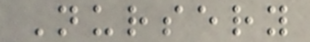Nursery
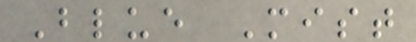Blue Mist
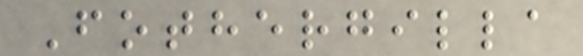Fothergilla
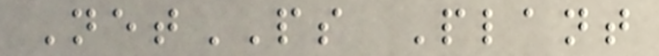NetPS Plant
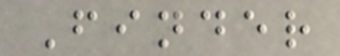Finder
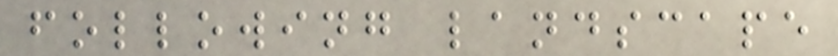following landscape
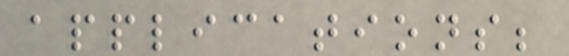applications;
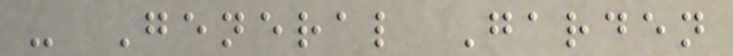- General Garden
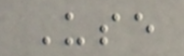Use
